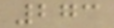273
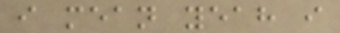i mean yeah i
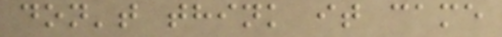don't think it came
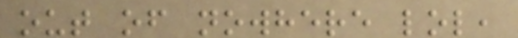out of nowhere lol,
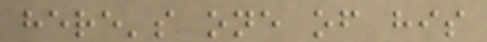here's one of his
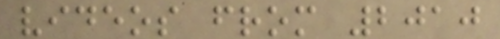videos from 2010
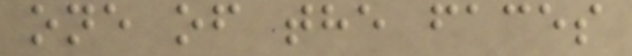one of the faces
